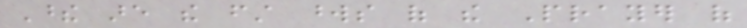These are the first words of the Prayer of
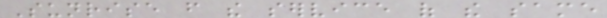Sunrise from the service of the same
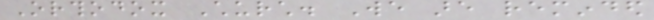Orthodox Church. We are reminded
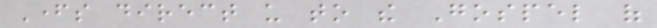Fathers direct us to the Gospel of
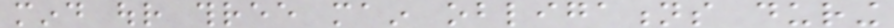mind our three main obligations during
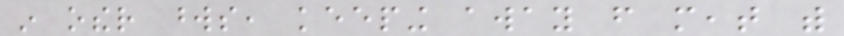in other words, keeping away from meat with
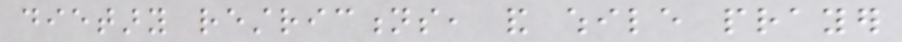dietary restrictions, and while prayer
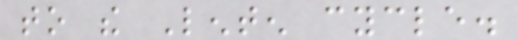to the Lenten cycle.
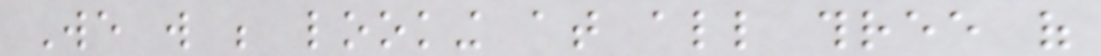We will be looking at all three of
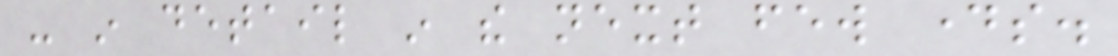- in detail in the next few days.
